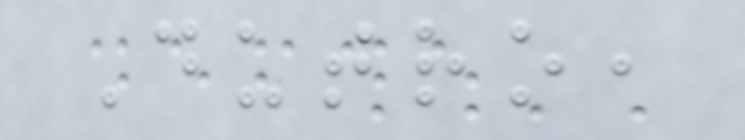Dutro,
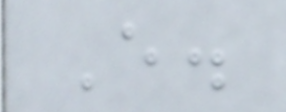E.
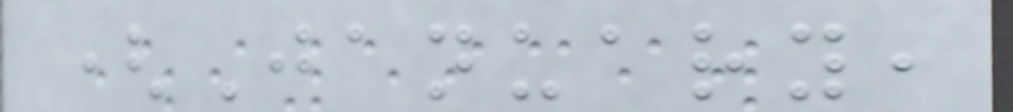(January,
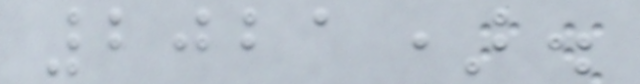2021).
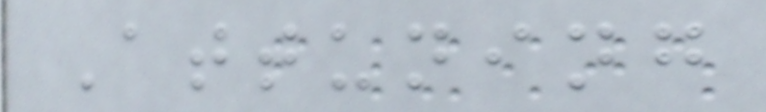Attuning
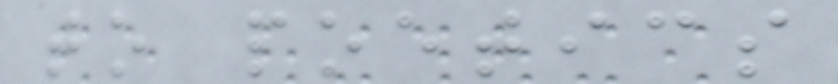to poetics
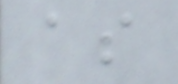as
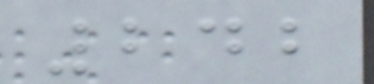242
